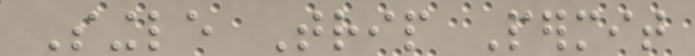Single Trip Permit
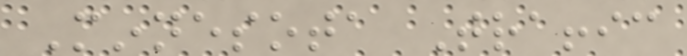Minnesota Traffic
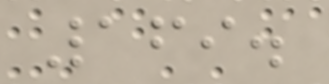169.
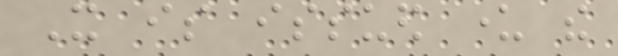It is issued under the
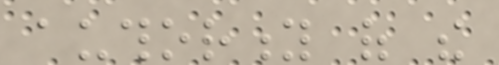authority of the
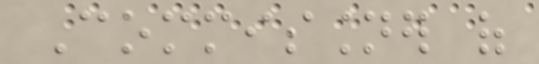Commissioner of
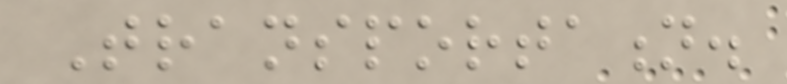Transportation.
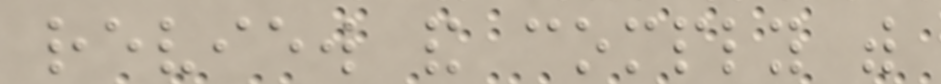review and comply with
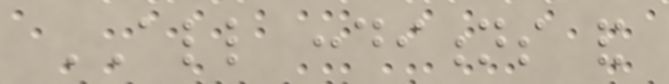ALL conditions and
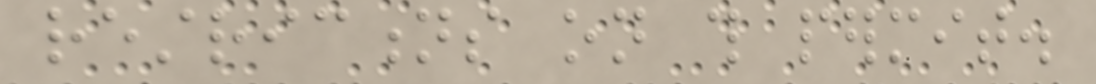restrictions on this permit.
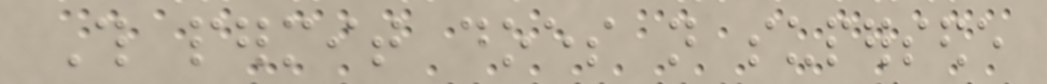This permit does not supersede
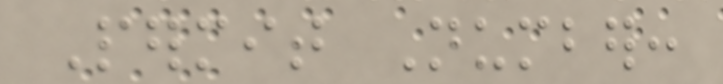Permit Number:
